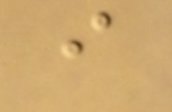i
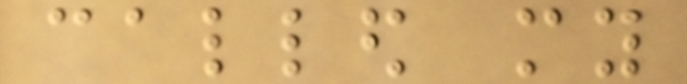called my
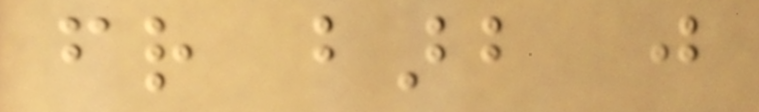friend barb just
